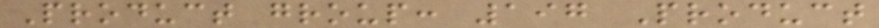Product group: 197 Product
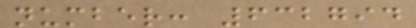number: 632794
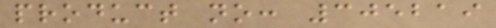product no: 305219
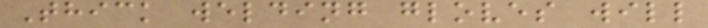Thick welding gloves will
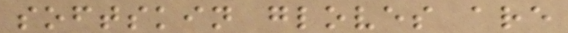softskin gloves are
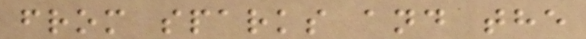from sparks and the
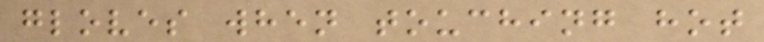gloves when touching hot
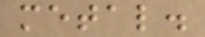metal.
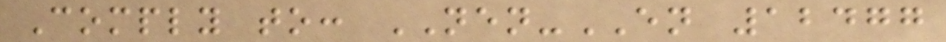Comply to: NEN-EN 12477
